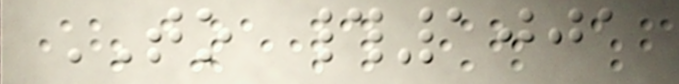TO #1001
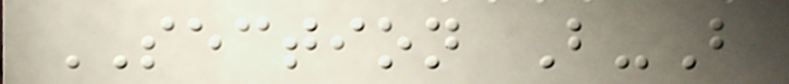SECTION B-B
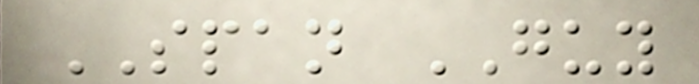SPAN GUY
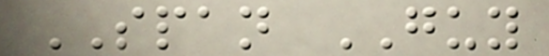SPAN GUY
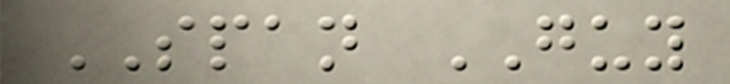SPAN GUY
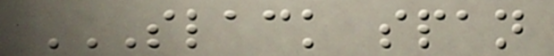SLACK SPAN
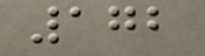172
